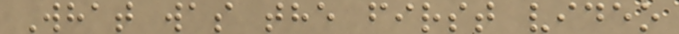What was the first video
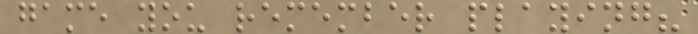game you remember playing?
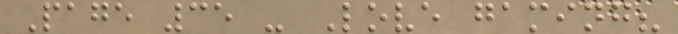Page 35 - Love gaming?
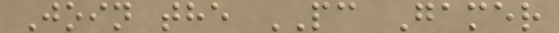Join the PC Gamer
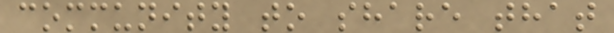community to share that
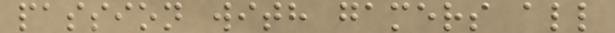passion with gamers all
